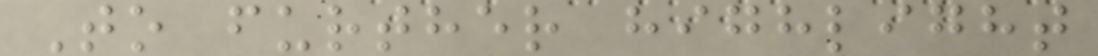To further highlight
